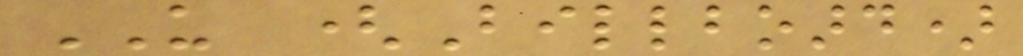US (Billboard)
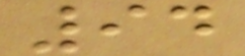94
